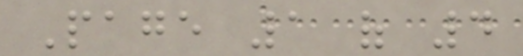Page 1 of 4
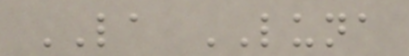LA LUNA
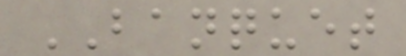BANQUET
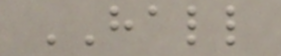HALL
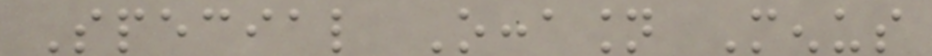Special Occasion Menus
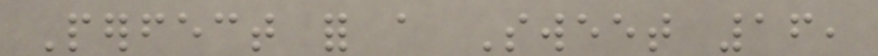Perfect for a Sweet 16,
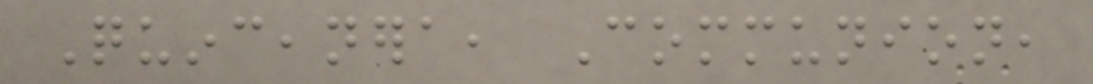Quinceanera, Communion,
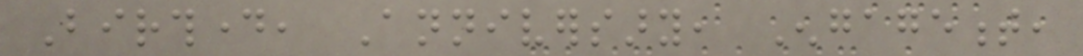Birthday, Anniversary, Engagement,
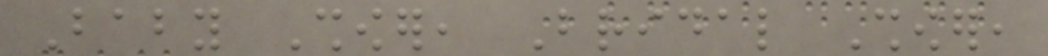Baby Shower, Bridal Shower,
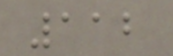112
